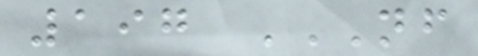197 NF
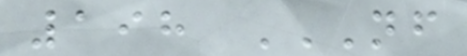198 NF
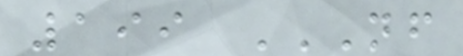199 NF
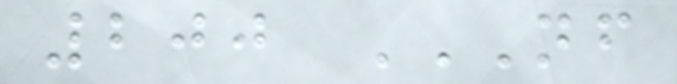200 NF
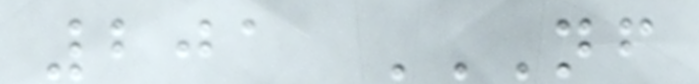201 NF
